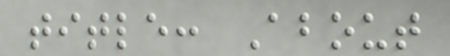title: About
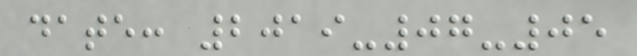date: 2019-07-05
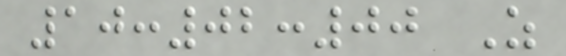10:02:00 Z
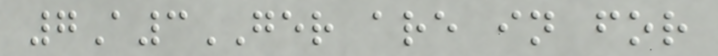7A3GER are in for
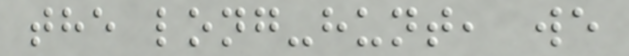the long-hunt, we
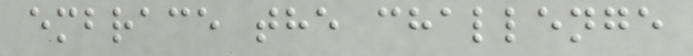embrace the challenge
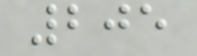205
